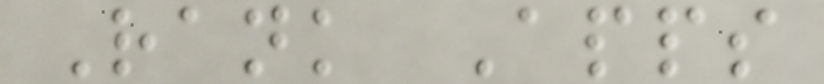Rank Apps
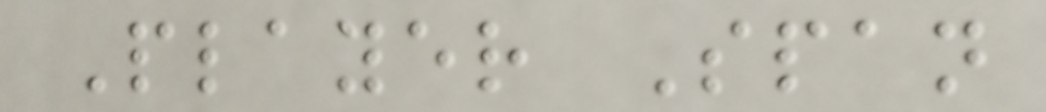Player Span
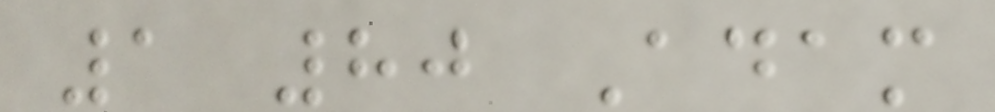1 80 Adam
